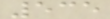535
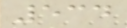534
